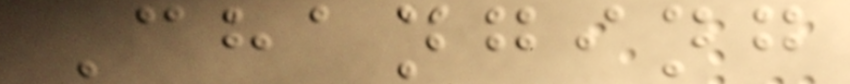Changing
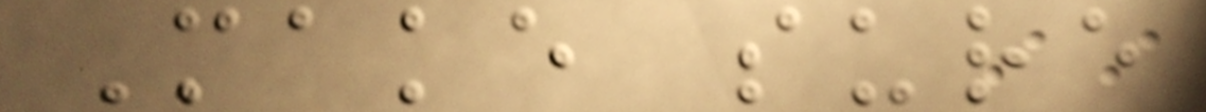Make sure
